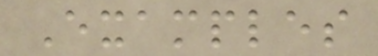Examples
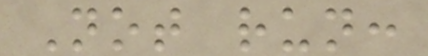Not run:
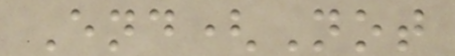End(Not
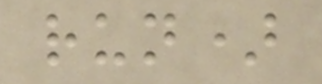run)
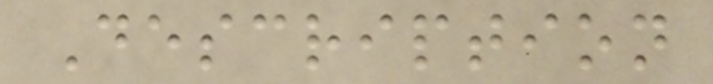Description
